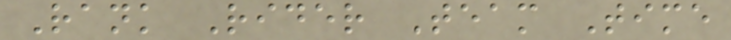Rank Rider Team Time
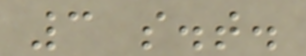3 s.t.
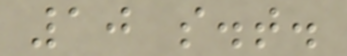10 s.t.
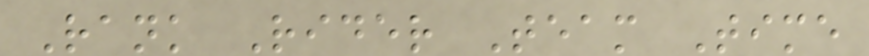Rank Rider Team Time
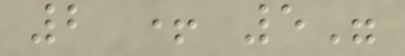2 + 5"
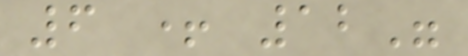6 + 12"
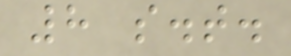8 s.t.
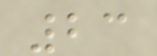23
